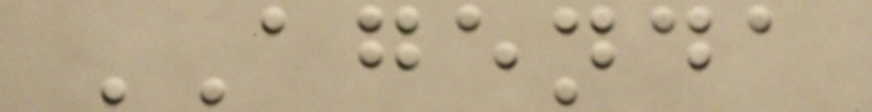AGENDA
